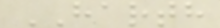HARTH
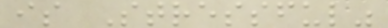is Stressful"
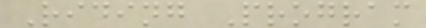Riding Program
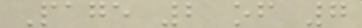Page 2 of 7
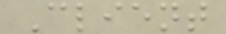Client
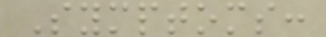Symptoms:
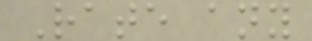Rate any
